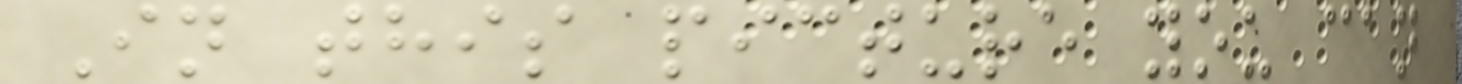In this picture you can
